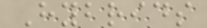Hybrids
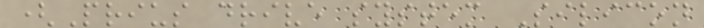(Prius drive system Silicon
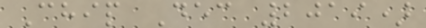Chip Dec 2019)
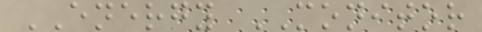ENERGY MONITOR
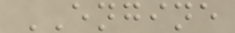ENGINE
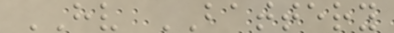HV BATTERY
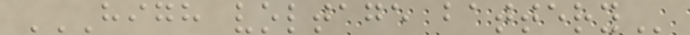HIGH VOLTAGE BATTERY
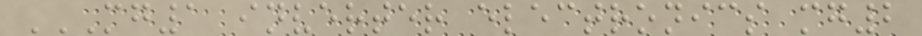MG1 INVERTER ELECTRONICS MG2
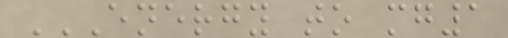ENERGY TO MG1
